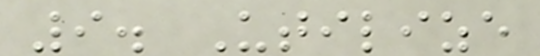9. Utilize
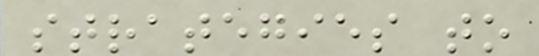strategies to
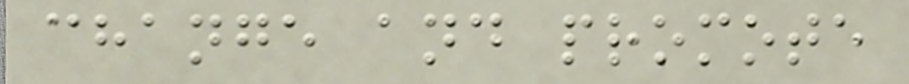change and promote
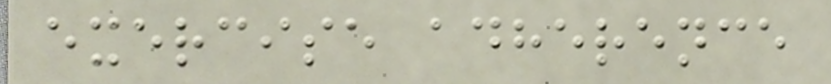exercise adherence
